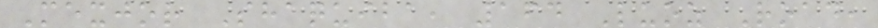Mexjor Shaquiba, 164 Luoz Road,
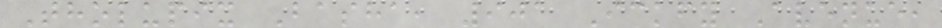Tholupix Basha, 901 Ickfy Avenue,
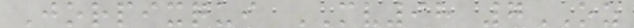Jorpixqui MV98 7OZ
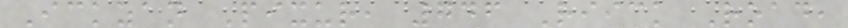Ickzan Pixur, 746 Riick Road,
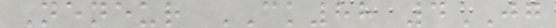Neneur CK88 4JG
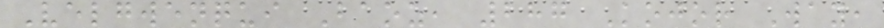Velgwenqui Baoz, 287 Kojor Way,
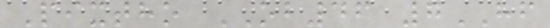Pixtho OB46 7HF
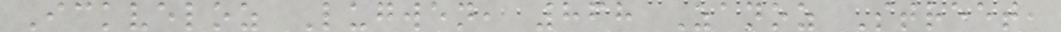Ickveloz Lugwen, 868 Zanoz Street,
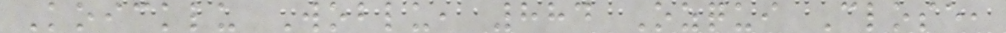Koicklu Woblu, 884 Ozqui Close,
